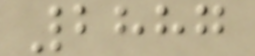2887
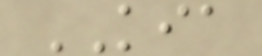KIA
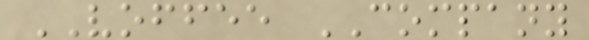VOFFEE COMPANY
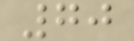70
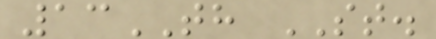13TH ST.
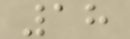18
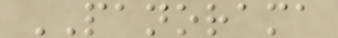PANORAMA
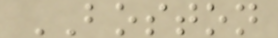BOSTON
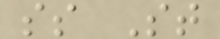ss St
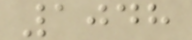1048
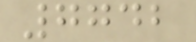7742
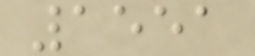1551
